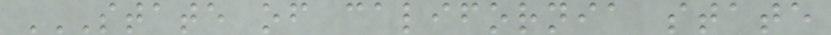STATE OF CALIFORNIA STATE
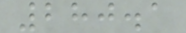280.1
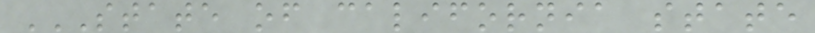STATE OF CALIFORNIA STATE
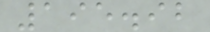195.92
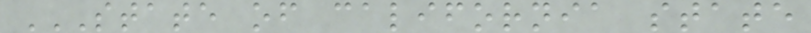STATE OF CALIFORNIA STATE
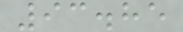93.85
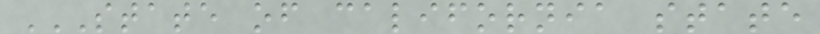STATE OF CALIFORNIA STATE
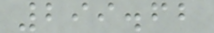299.62
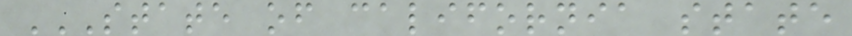STATE OF CALIFORNIA STATE
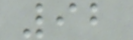92
